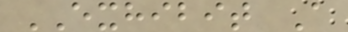EXHIBIT A
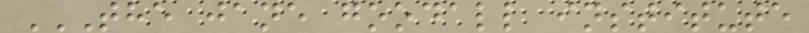THE JANE GOODALL INSTITUTE
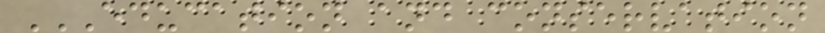EDUCATION AND CONSERVATION
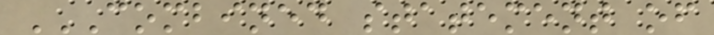COMBINED STATEMENT OF
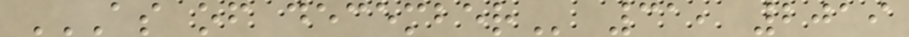AS OF DECEMBER 31, 2019
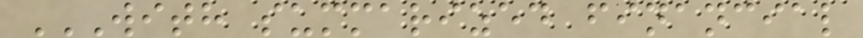WITH SUMMARIZED FINANCIAL
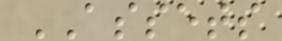ASSETS
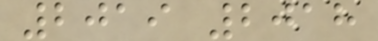2019 2018
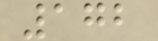172
